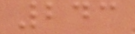243
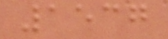1537
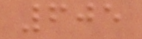605
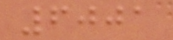6001
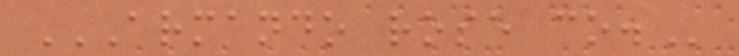ARMANDO ROSE CO.
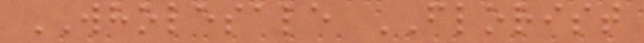WHOLESALE FLORIST
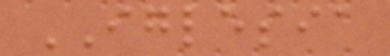IGLESIA
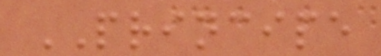PRINCIPE
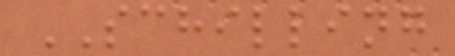SCHILLING
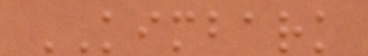KIMBARK
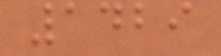1429
